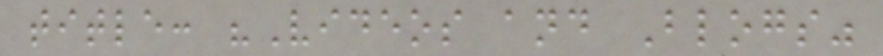title: "Videos and Blogs"
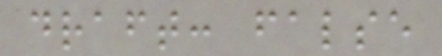draft: false
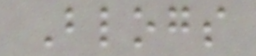Blogs
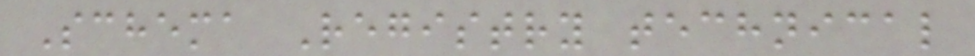Schema Registry technical
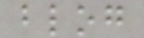blog
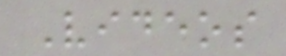Videos
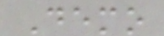Demo
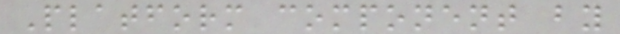Platform component by
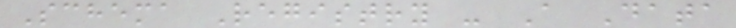Schema Registry - A Data
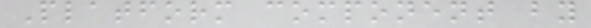Platform component by
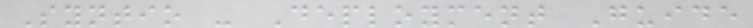Syntio - Deployment Guide
